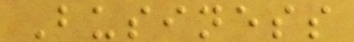Business
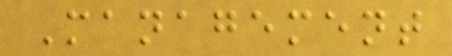Management
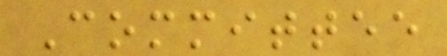Committee
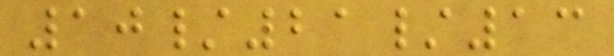10/21/13
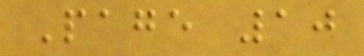Page 10
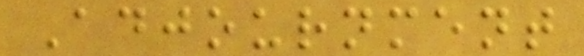Adjournment
